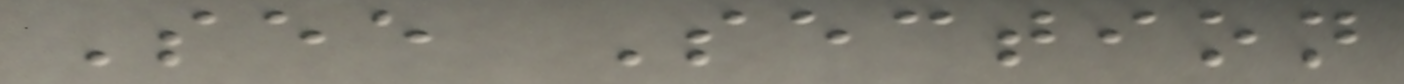See Section
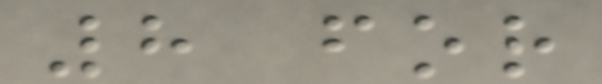8 for
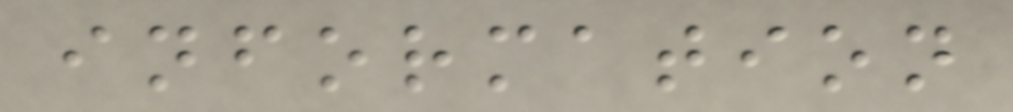information
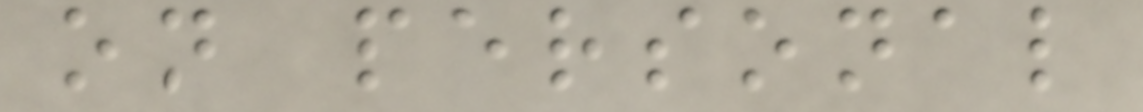on personal
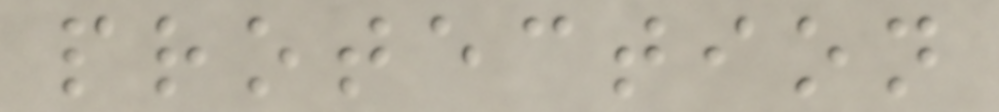protection
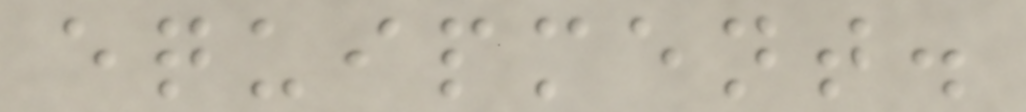equipment.
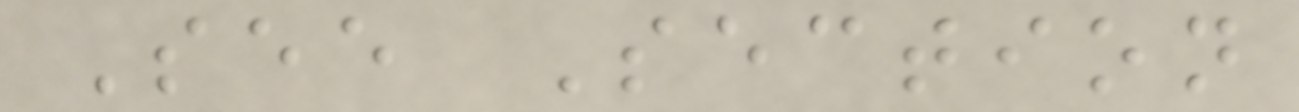See Section
